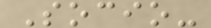Socio-
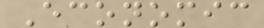Economic
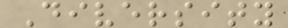Diversity
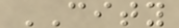CITY
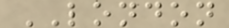LONDON
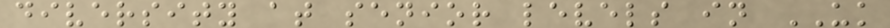diversity at senior levels in UK
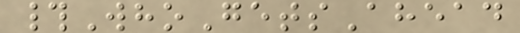#WhoGetsAhead
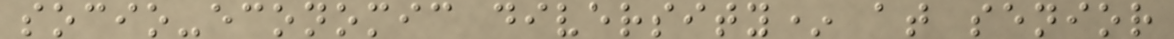socio-economic diversity* at senior
